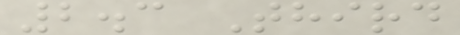2.3 Third
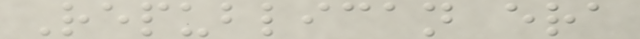Republican era
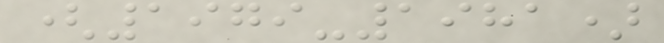(1979-1981)
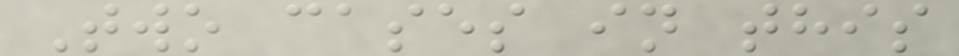Two cases in this
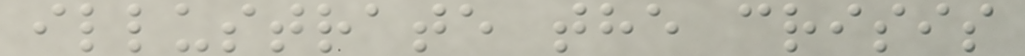illustrate the crisis
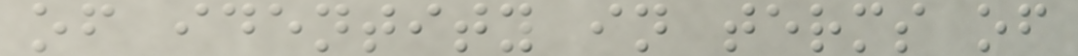of identity in terms of
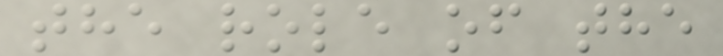the role of the
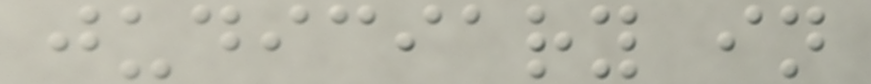judiciary in
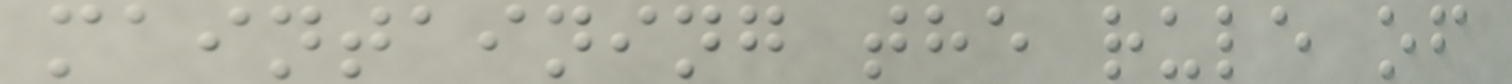maintaining the rule of
